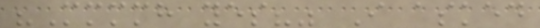"Mmmmh yes?" I asked
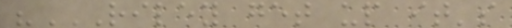"RILEY GET UP IT'S
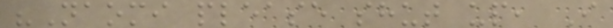"Naomi please shut up, I
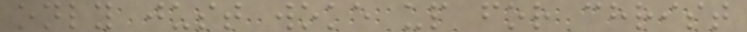only just woke up for christ
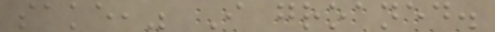sake," I groaned.
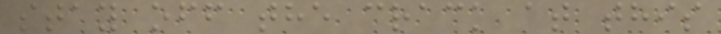stay off the crack at this
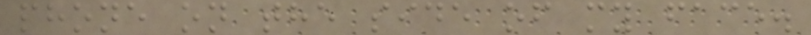phone on the side of my face.
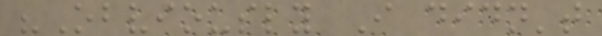"Obviously I didn't
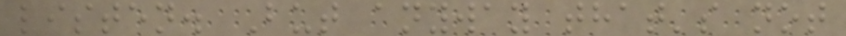listen. But anyway that's not
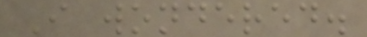I wondered.
